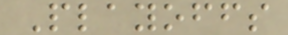Playoffs
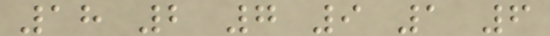18 2 7 9 1 6
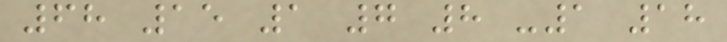68 15 1 7 8 -1 18
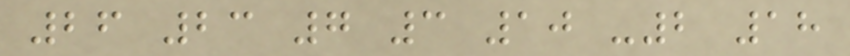26 23 7 3 10 -2 18
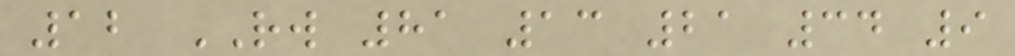12 RW 81 13 21 34 9
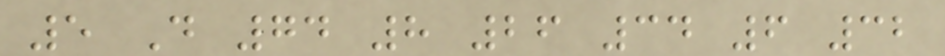5 D 74 8 26 34 6 32
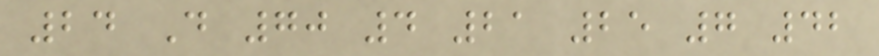24 D 70 4 21 25 7 42
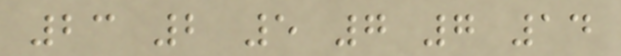23 2 5 7 7 14
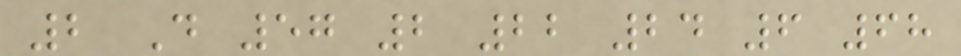2 D 57 2 22 24 6 68
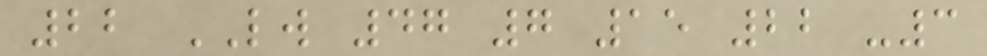22 LW 47 7 15 22 -3
